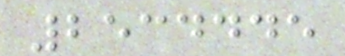2534445
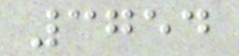3754
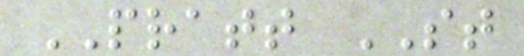PRATT ST
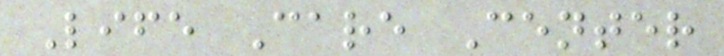Life Care Center
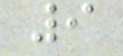9
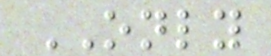ONLY
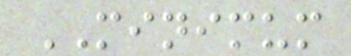MINIMUM
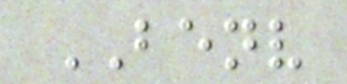BENV
